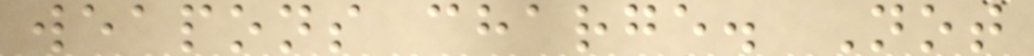weapons charge. Not
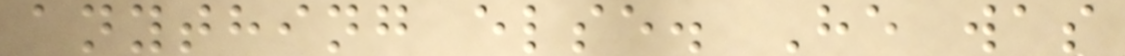anything else. He was
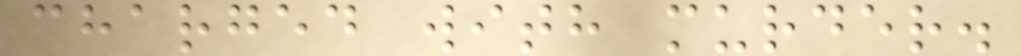charged with murder.
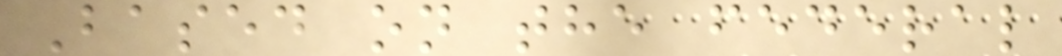Based on the federal
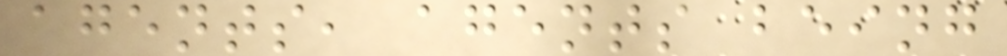agents, agents being
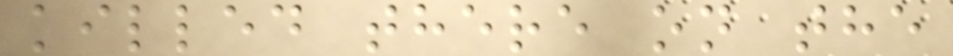killed there on the
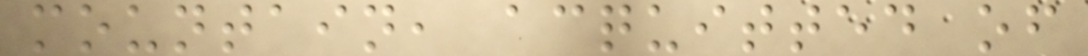mountain, acquitted of
